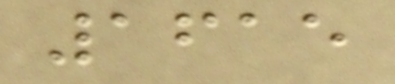1615
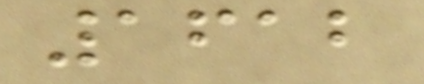1612
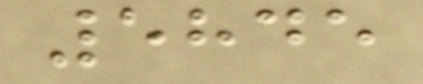5845
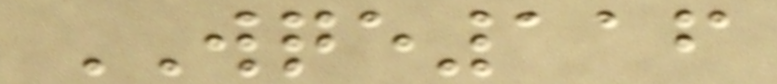WQE116
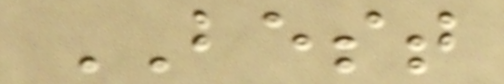BEST
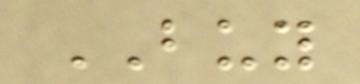BUY
